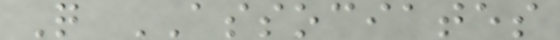Q ASSOCIATES
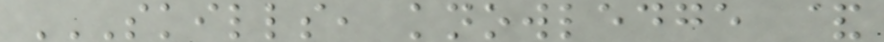SKILLS, KNOWLEDGE &
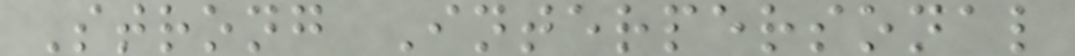Strong Interpersonal
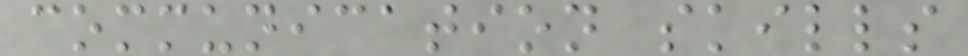communication skills
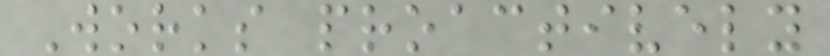Works proactively
